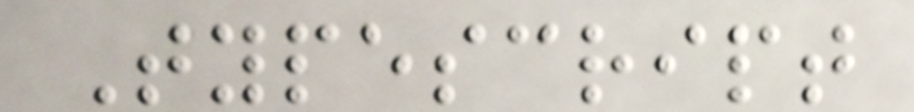Typescript
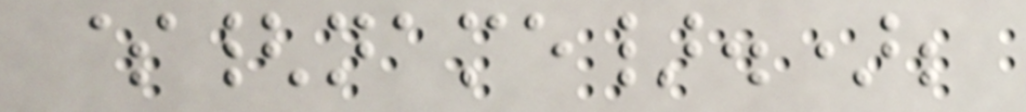${name}.);
